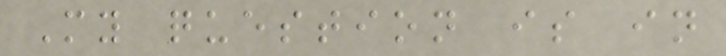My question is in
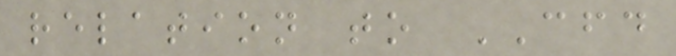relation to CFD
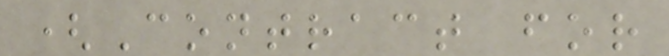(Contract for
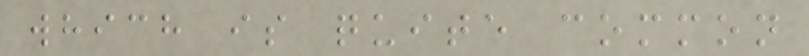which is quite common
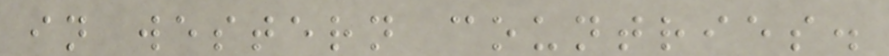in western countries.
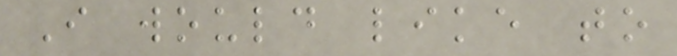I would like to
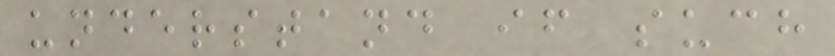understand if such
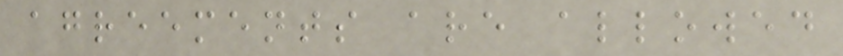agreements are allowed
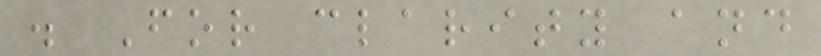. For clarity and
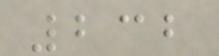232
